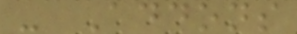- Addons
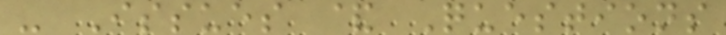- Issues & Questions
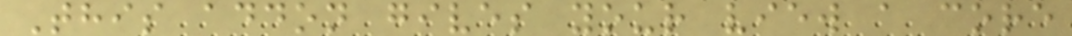This addon gives your view a core
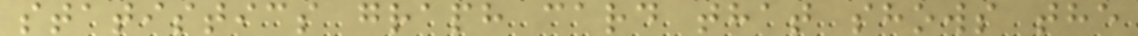statistics graph card that shows the
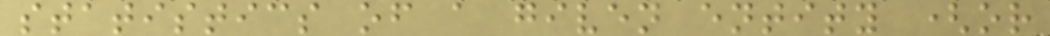statistics of a given entity (or
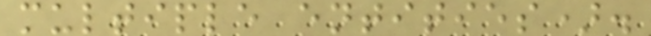multiple entities).
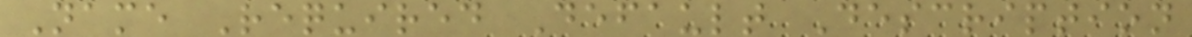Name Required Default Description
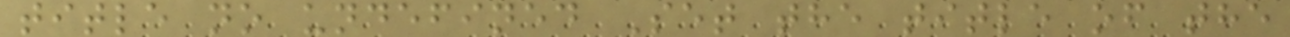title no undefined Set the title of the
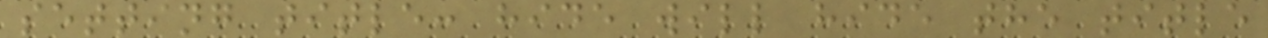setting title: hide will hide the title
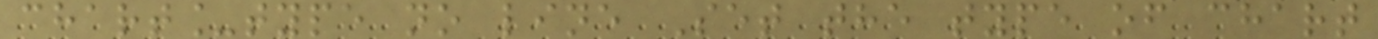chart_type no line Set the type of chart
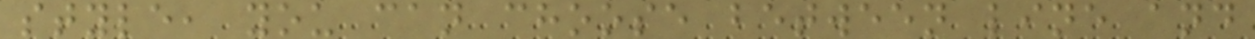style, you can choose between line and
